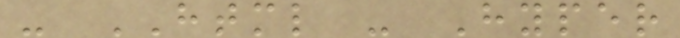- HTML - Hyper
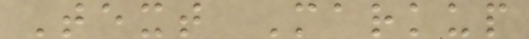Text Markup
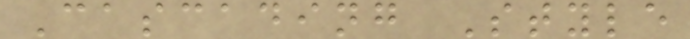Cascading Style
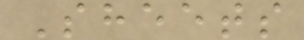Sheets
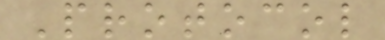Protocol
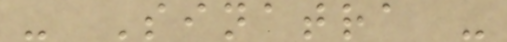- Sinatra -
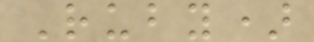Ruby)
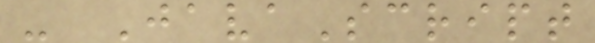- JavaScript
